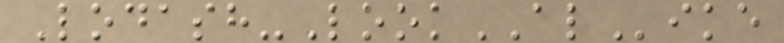Lodash-LookALike
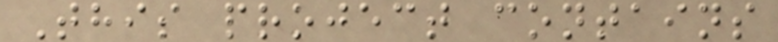This project contains
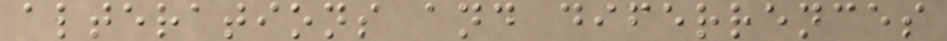alterations and diferrences
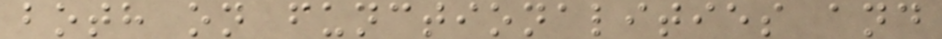both on functionalities and
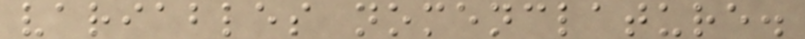variables nomenclature.
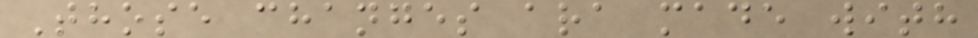Those changes ara made with
